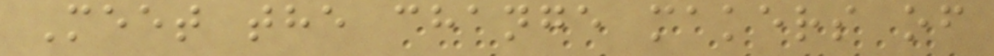Meet the change makers of
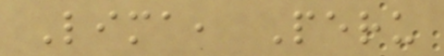Lima, Peru
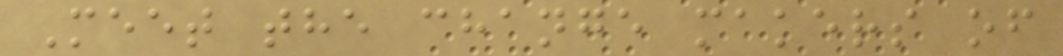Meet the change makers of
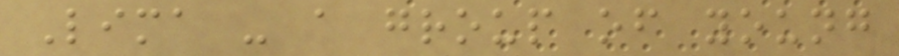Lima - a group of young
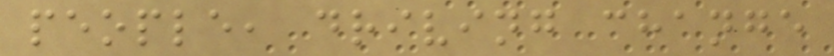people, driving change
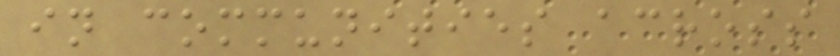in communities across
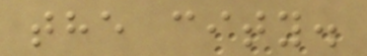the city.
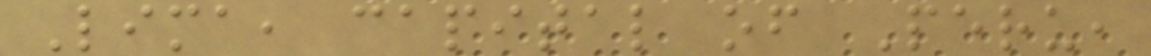Lima, capital of Peru,
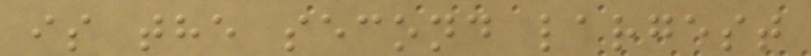is the second largest
